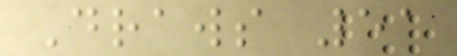Draws 51
